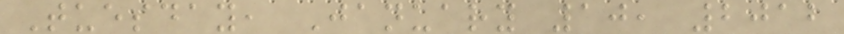Tuesday, January 10, 2012
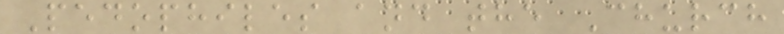Pedophiles and the Church
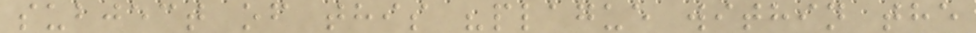subject of this "plague within the
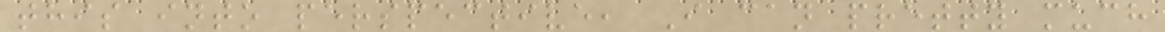this into perspective, I can pretty much
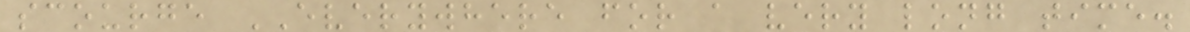scourge EVERYWHERE for a very long time.
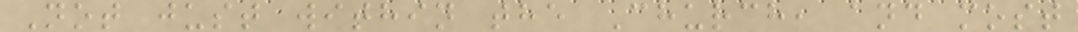Not just within the Church, and most
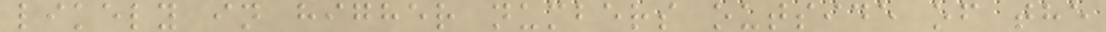likely in higher numbers outside of the
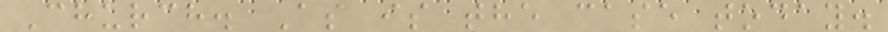Church. As is the case today.
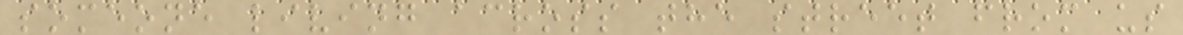someone living across the street from us
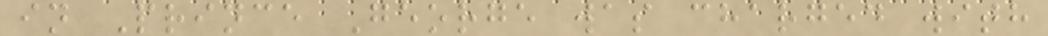in Prince George was charged with
